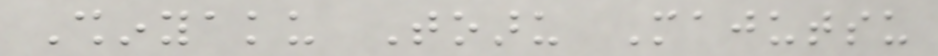Shinyaku Toaru Majutsu
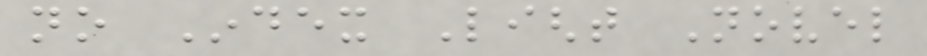no Index Light Novel
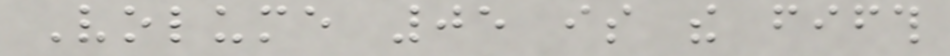Volume 05 is the fifth
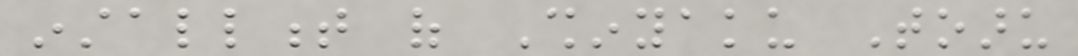installment of Shinyaku Toaru
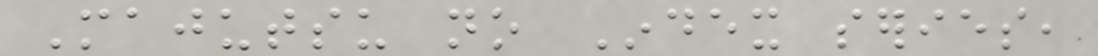Majutsu no Index series,
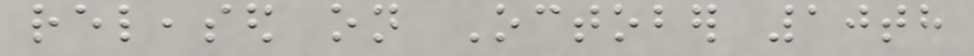released on October 10th
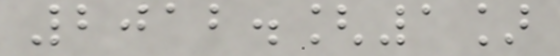2012.[1]
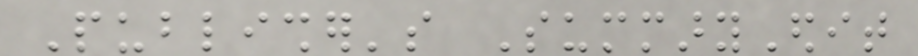Publisher's SummaryEdit
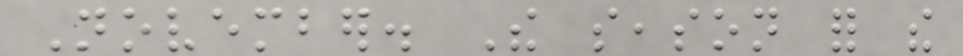November. The season for the
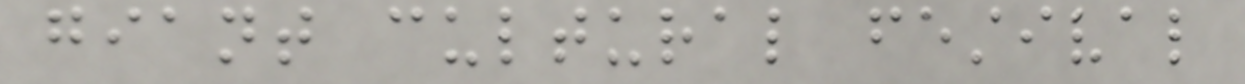giant cultural festival
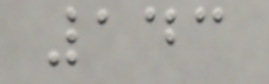143
